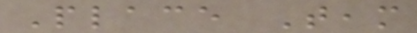Place Team
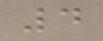4
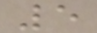5
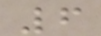6
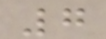7
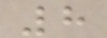8
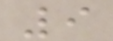9
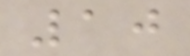10
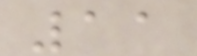11
